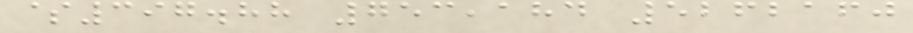$397.88 753,184 5262160
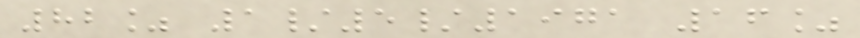82% 1/5/1971 16%
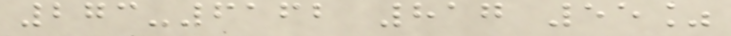273-6162 817 55%
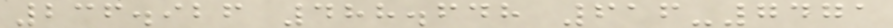236.926 488.648 616-7471
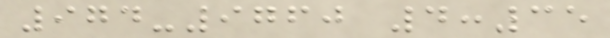974-9760 4:35
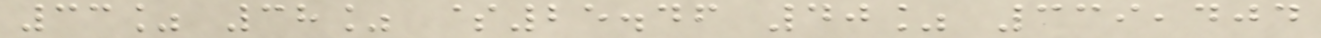33% 38% $25.46 40% 339,404
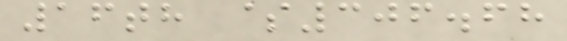16th $306.68
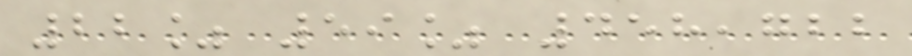22% 59% 458,722
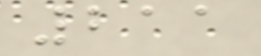211
